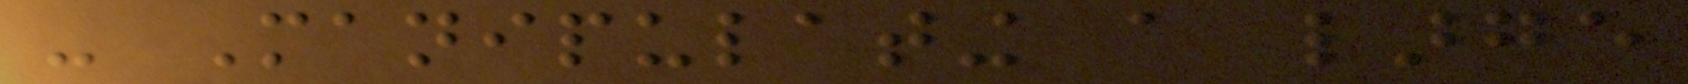- Manipulating a large
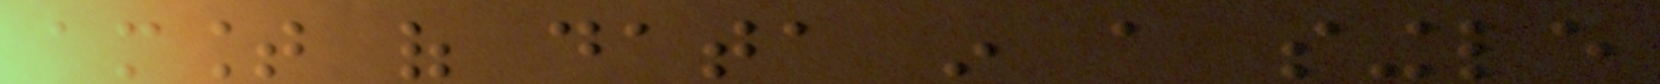amount of data in a single
